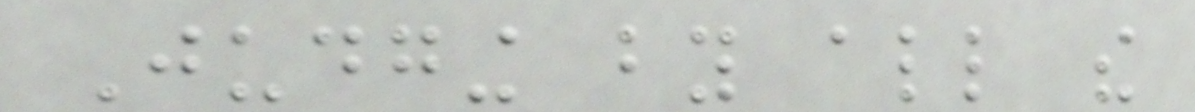Judging by all the
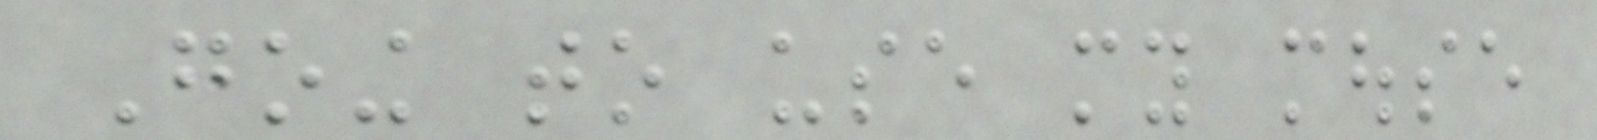Going to use my mouse
